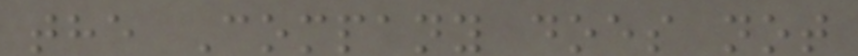the Company does not
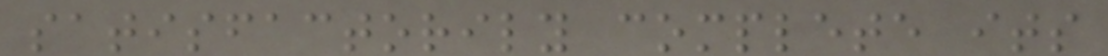satisfactorily complete its
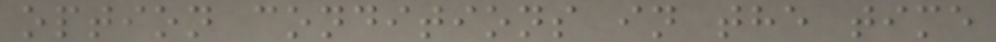option conditions in the time
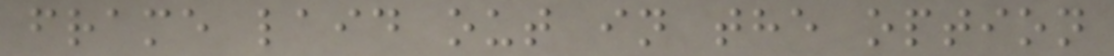frame laid out in the option
